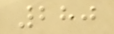280
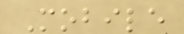Mobile
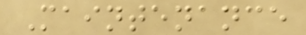Maintenance
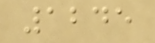1245
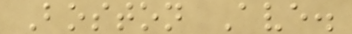Boston Ave.
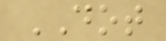DOT
